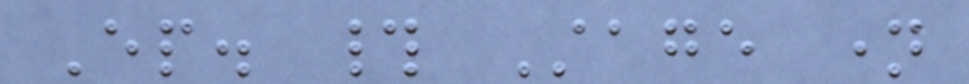Ep. # Stage name
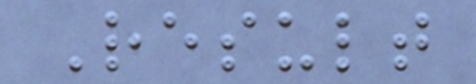Result
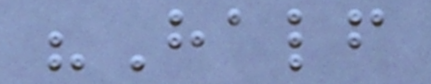"Half
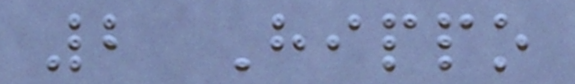2 Hippo
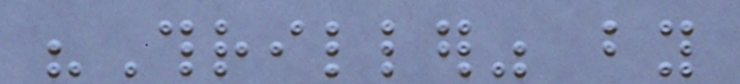"Thriller" by
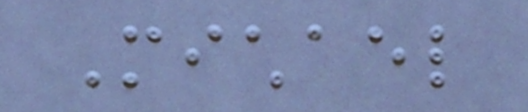Michael
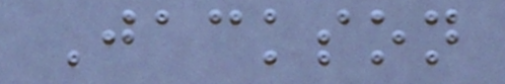Jackson
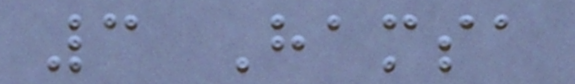3 Hamsa
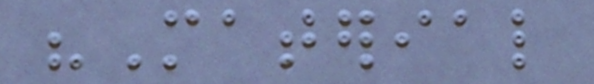"Material
